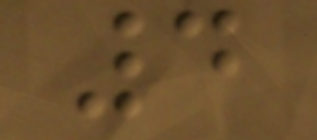4
